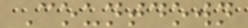Countdown
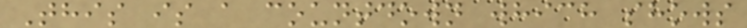This is a countdown which shows
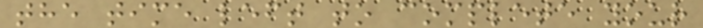the time left to complete your
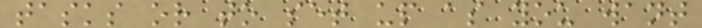tasks or to set up as you want
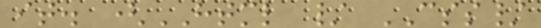it. (HTML / CSS/
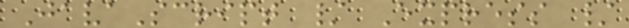JavaScript / Express /
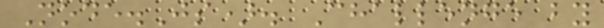Node.Js). Challenge by
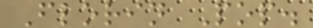Florin Pop.
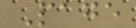Page
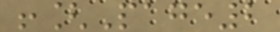![Page2
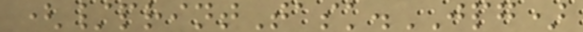(/printTask.JPG)
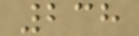238
